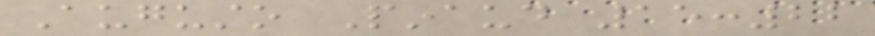Augusto Pinaud 15:22
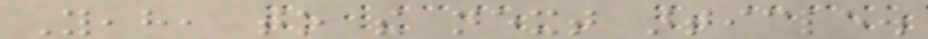Yeah, to the next article.
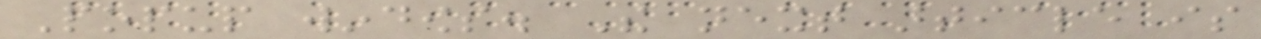Popup windows. The next article is
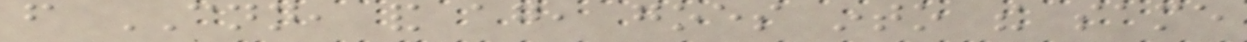from CNN, and again, goes into the same
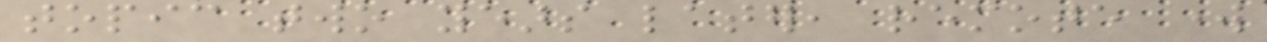topic two years later, remote work
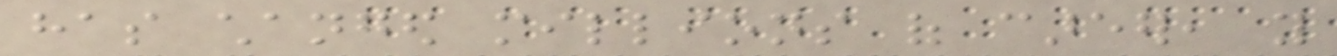has changed millions of career, you
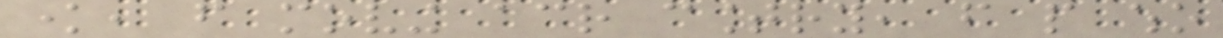know, from moving across country, from people who
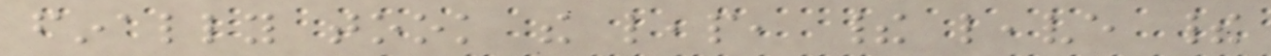finally took the leap, their leave their
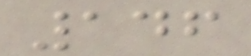146
